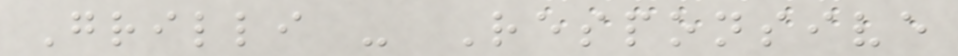Grilli - Responsive
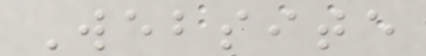Website
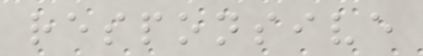responsive
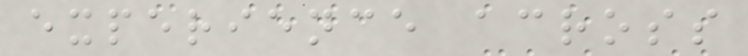experience across
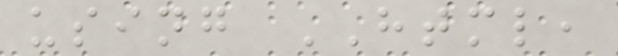using HTML,
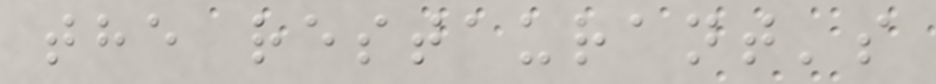the restaurant's
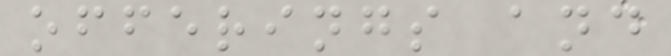offerings and
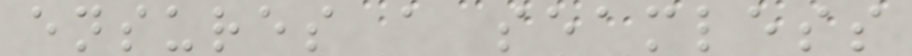ensures a seamless
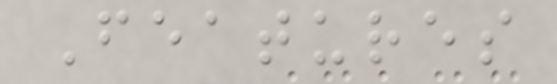Features
